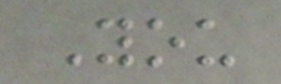You
